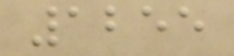1255
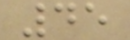45
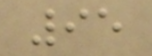95
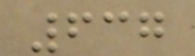637
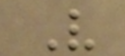V
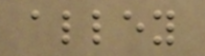alley
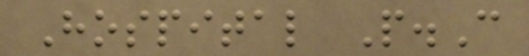Hospital P.C
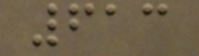613
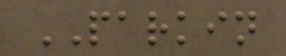PARKIN
